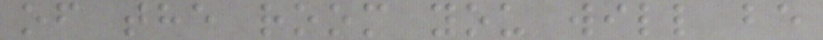of the room you will be
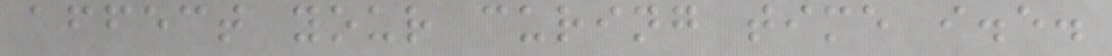affect your curing time i.e.
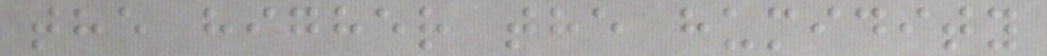the higher the humidity
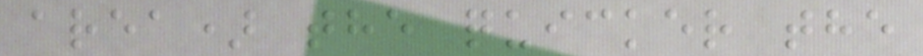area) the quicker the
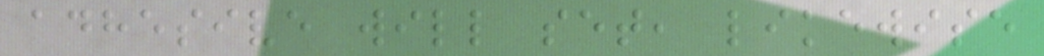adhesive will set, likewise
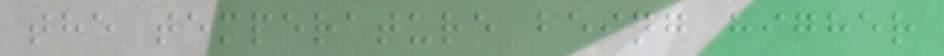the temperature being higher
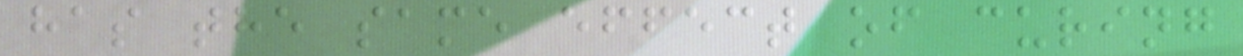has the same effect of curing
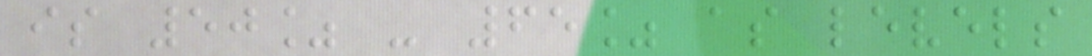is 50% - 65% as levels
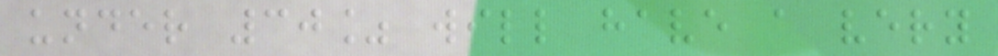under 30% will have a very
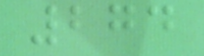274
